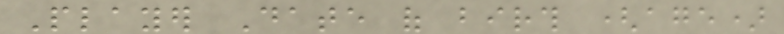Player Date of birth (age)
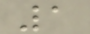1
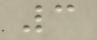3
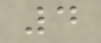4
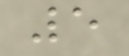5
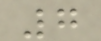7
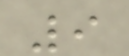9
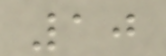10
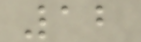12
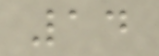14
